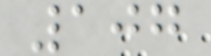107
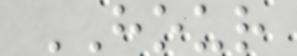HOUR
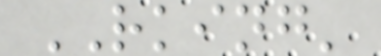RKING'
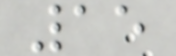15
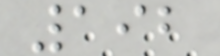192
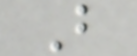B
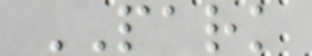PARK
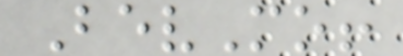BevMo!
